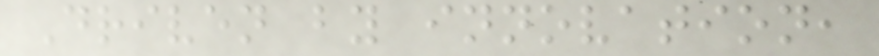Driven by innovation,
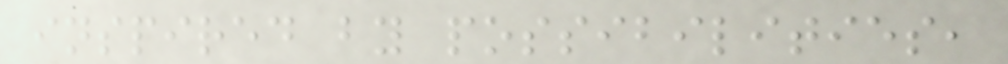inspired by possibilities,
